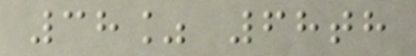38% 68th
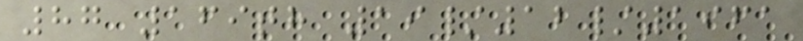87 169th 19/12/1961
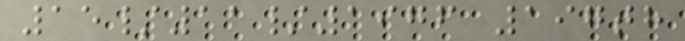15/11/1976 197th
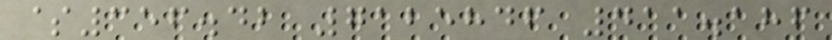$356.42 7125846 411.186
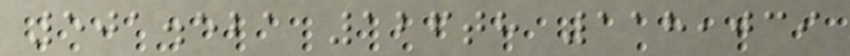501.521 126th 118,039
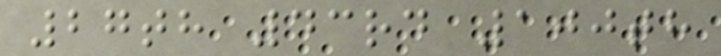27th 43rd 100th
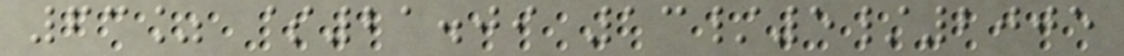63% $21.09 13/5/2005
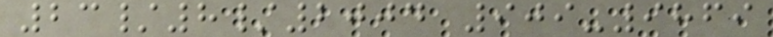23/8/2004 909-9869
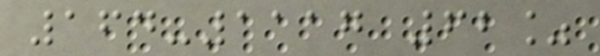164-1117 62%
